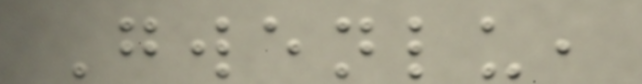Gwenlu,
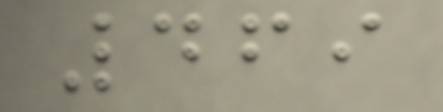469
